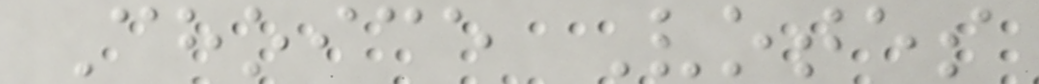Choice Votes
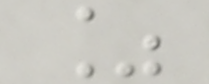%
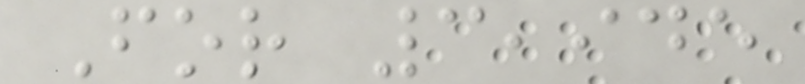For 3,945
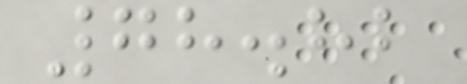78.82
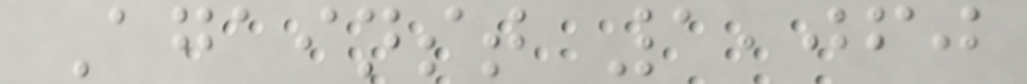Against 1,060
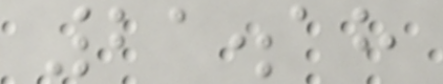21.18
